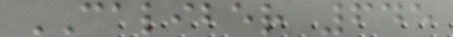CALIBER 645
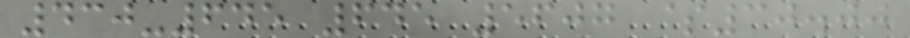430-645 645 5607 $30.00
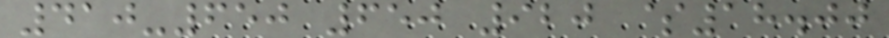410-650 650 920 $18.00
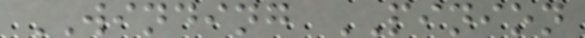WINDING PINION
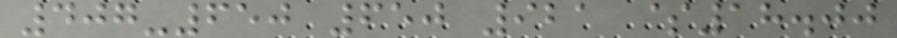407-650 650 921 $18.00
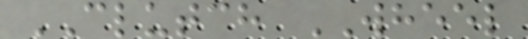CLUTCH WHEEL
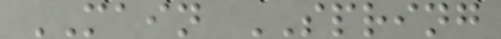MAIN SPRING
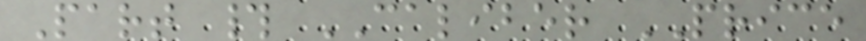Part # CALIBER PRICE
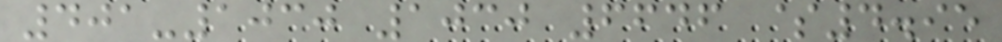401-1030 1030 6646 $4.95
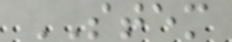STEM
